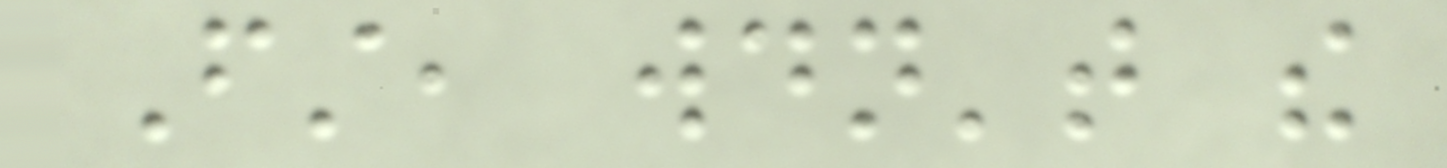First, wouldn't the
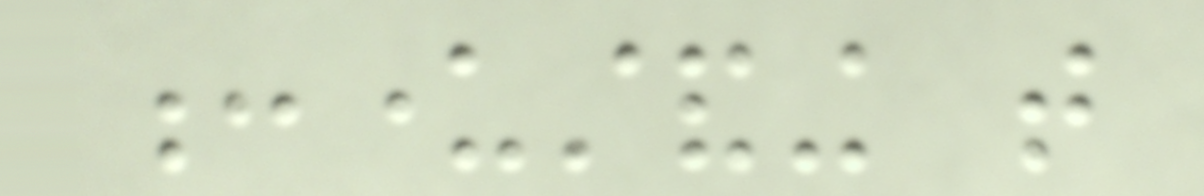:understanding that
